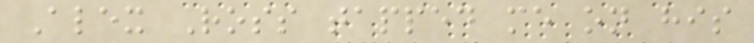Alex Ross tapped me on his
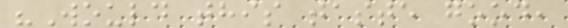"Would this taste good,
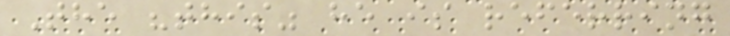The "this" he is referring
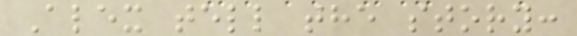Alex tell the story:
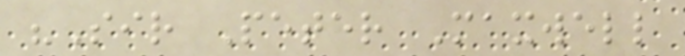"Sir Peter Maxwell
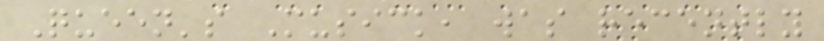Queen's Musick, was recently
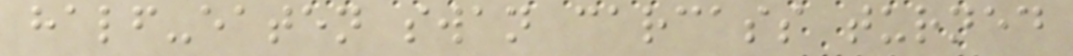half-eaten swan carcass turned
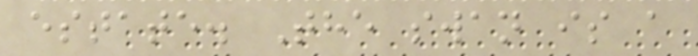estate. The swan is a
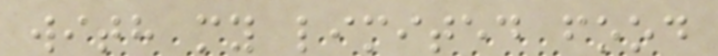with my limited food
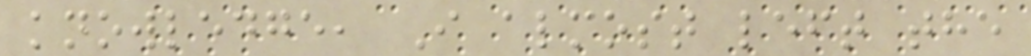knowledge, I almost left the
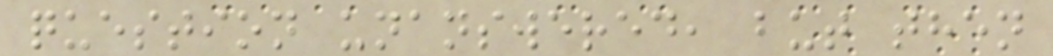question unanswered, but then
